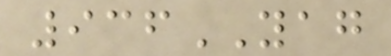936YAG
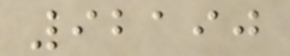92190
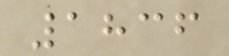1836
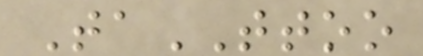TaTTOO
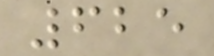625
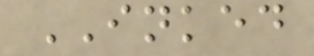INKED
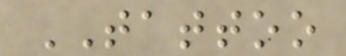TATTOO
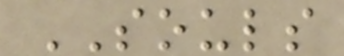SOULS
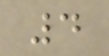4
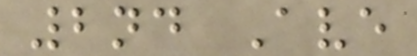2nd Ave
